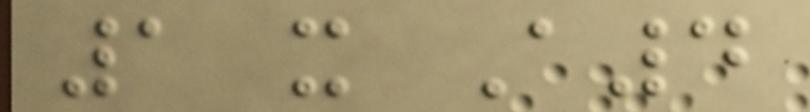1 x A4
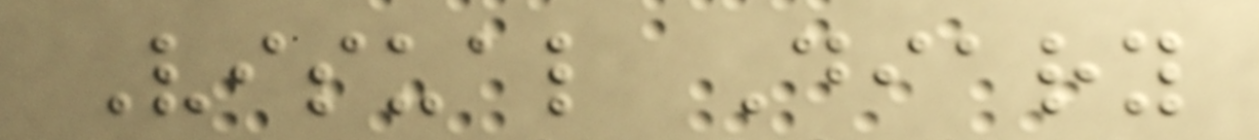Visual Diary
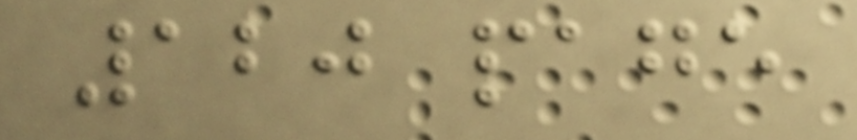120 page
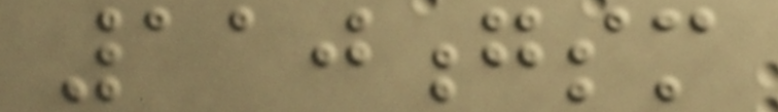110gsm
